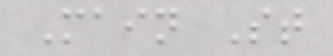Main St
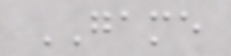GAME
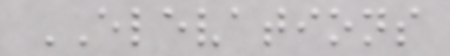ELEVATIONS
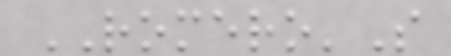ROMERO'S
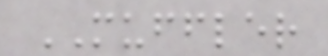MUFFLER
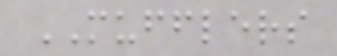MUFFLERS
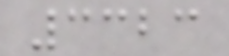3323
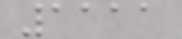1111
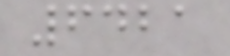6421
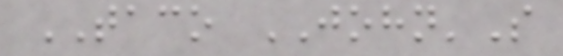TACO JOHN'S
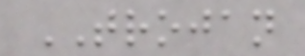TROJAN
